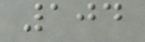104
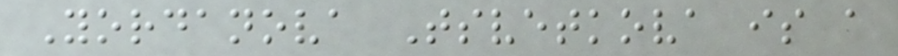Yordanova Tsvetkova is a
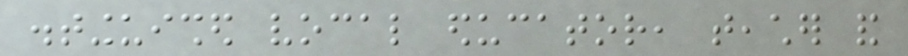distinguished vocal educator, teacher and
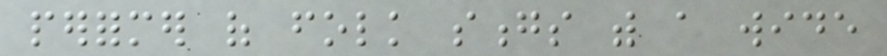performer of folk songs with a wide
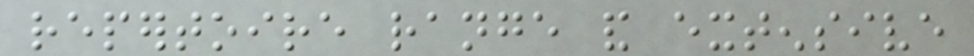repertoire range and extensive
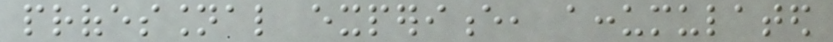professional experience, accumulated
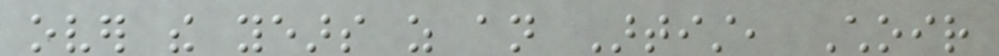over the years as an Artist, Choir
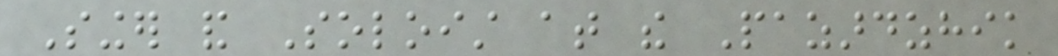Singer and Soloist at the Pazardzhik
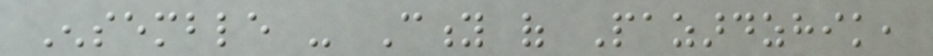Ensemble - City of Pazardzhik,
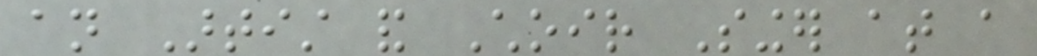an Artist and Choir Singer at a
